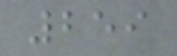259
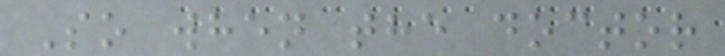So when the doctor
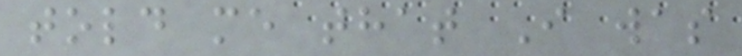told me that I was
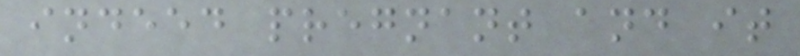indeed pregnant and it
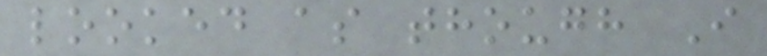looked as though I
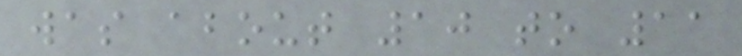was about 10 to 11
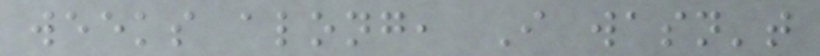weeks along, I wasn't
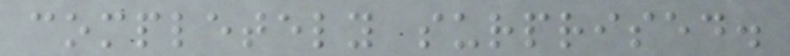completely surprised.
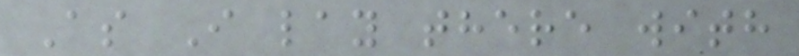As I lay there with
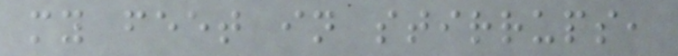my feet in stirrups,
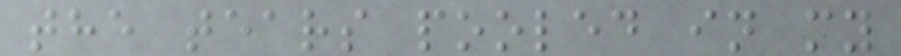the tears pooled in my
